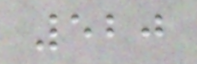520
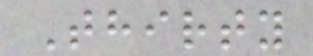Thirty
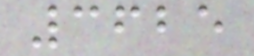3625
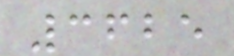3625
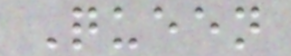Queen
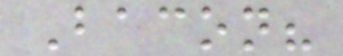Bacon?
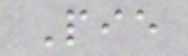Pie
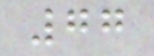77
